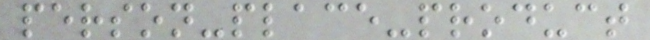person-place-product
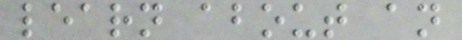learn about an
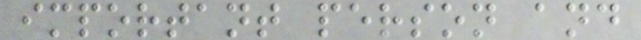important person and
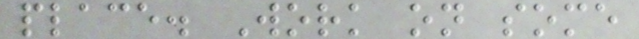place. Work on some
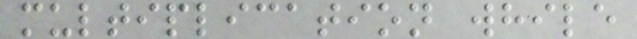multiplication while
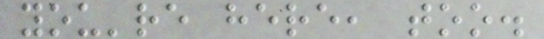you're here, too.
